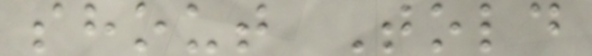shout Told
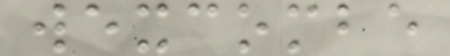wexcombe
